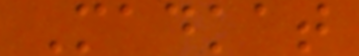Madkat
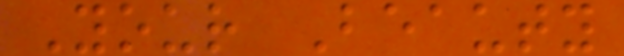Your Beauty
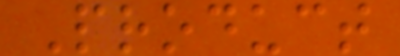Product
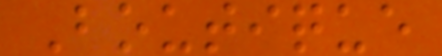Boutique
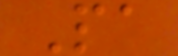Pa
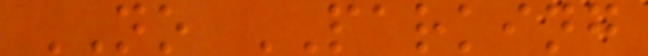NO PARKING
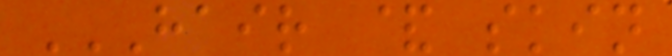HAIR & SKIN
